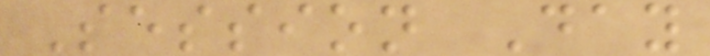Session Day
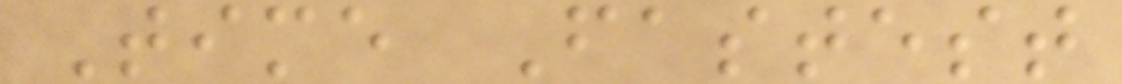Time Fastest
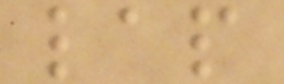lap
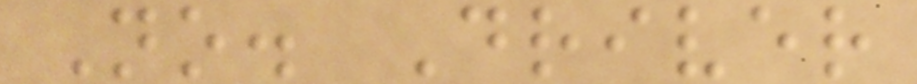No. Driver
